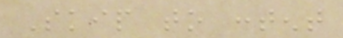Skip to content
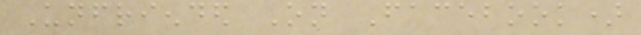Unfriended On Facebook)
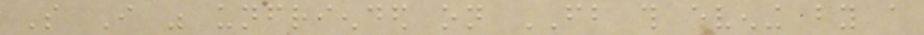So I was unfriended on FB this evening by a
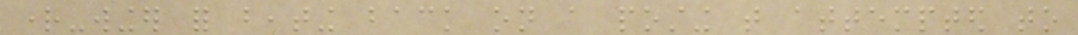right-winger for beating back on a posting that attempted to
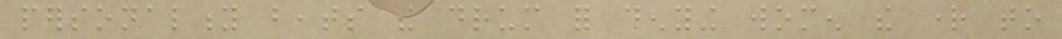personality beats the drum for denying women the right to
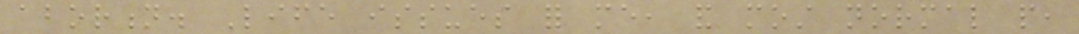abortion. Life issues for me, and most normal people,
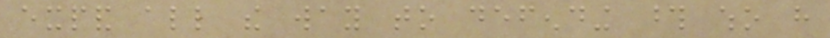expand all the way to defending those who have
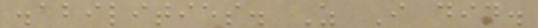disabilities. As I did.
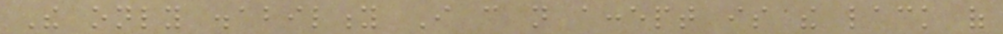The only disability I can not accept is the lack of
